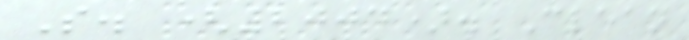S. (2004). Clean
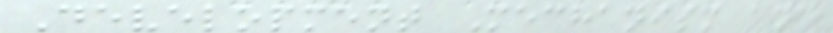Development Mechanism and
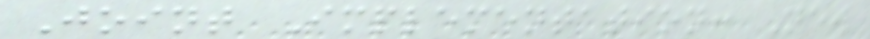Joint Implementation: New
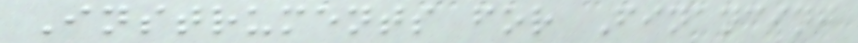Instruments for Financing
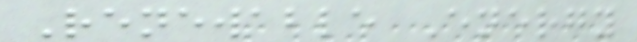Renewable Energy
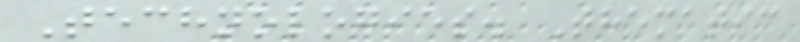Technologies. Thematic
